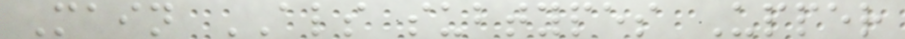Main ALS subtypes Upper
